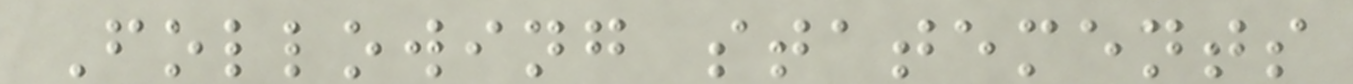Following statements
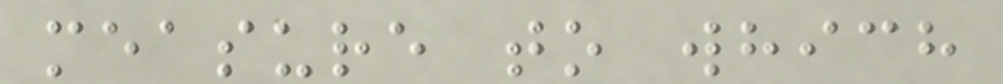measure to which
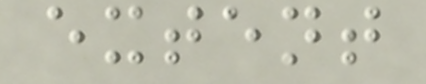extent
